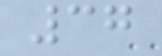37
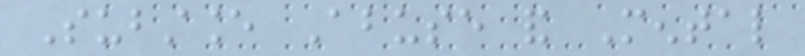Substance Abuse and Mental
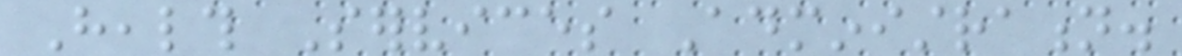Health Services Administration.
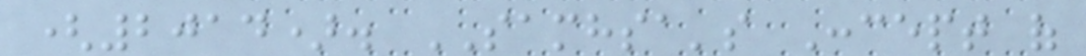(2014). SAMHSA's Concept of
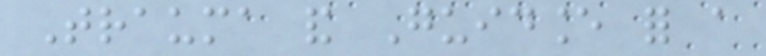Trauma and Guidance for a
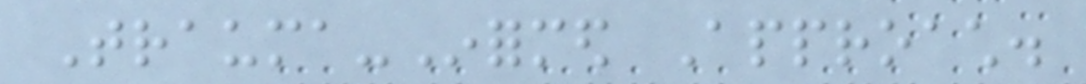Trauma-Informed Approach.
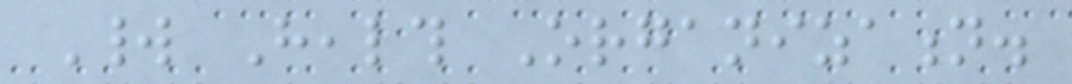World Health Organization.
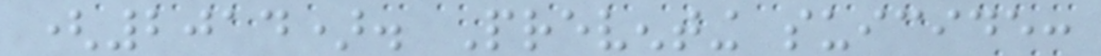(2014). Preventing suicide:
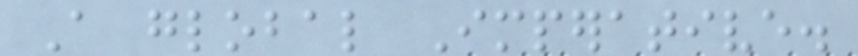A global Imperative.
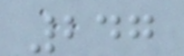247
